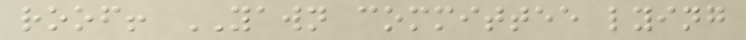roof! YAWN committee lying
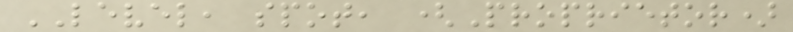LEVEL, spot, (Proprietor)
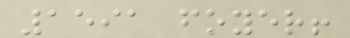1591 foyer!
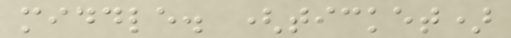middle. (ticket)
